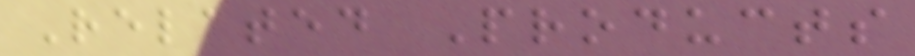Related Products
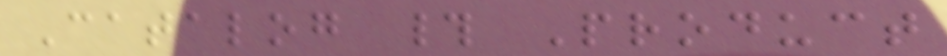Catalog # Product
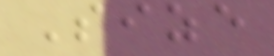Size
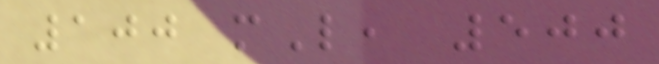100 mL, 500
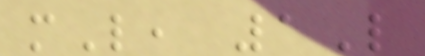mL, 1L
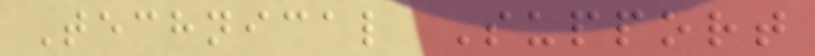Technical Support
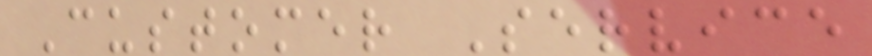Customer Service
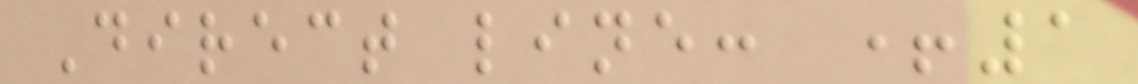Direct line: +1
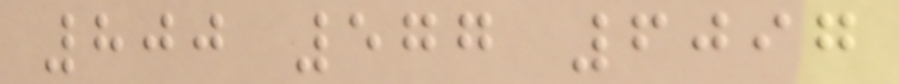800 577 6097
